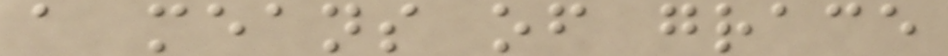a means of grace
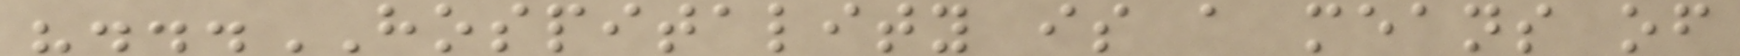"...HOSPITALITY is a means of
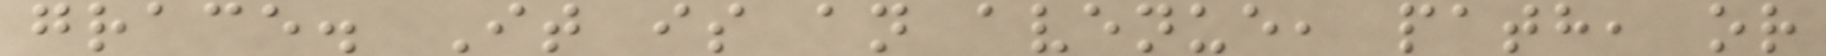grace. It is an avenue, path, or
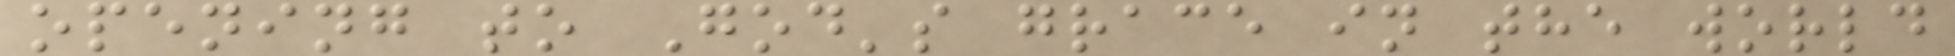opening to God's grace in the world
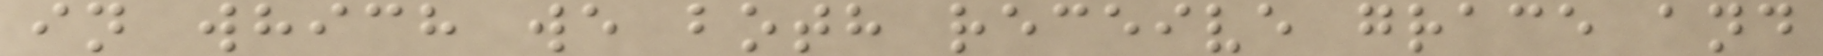in which we both receive grace and
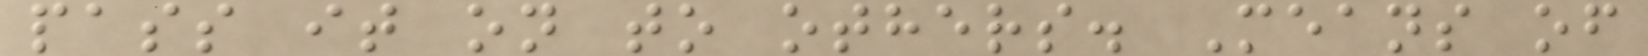pass it on to others. Means of
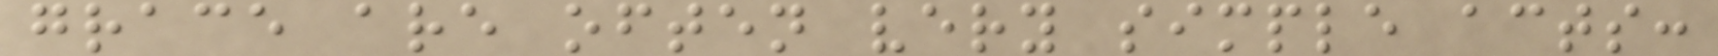grace are often very simple acts:
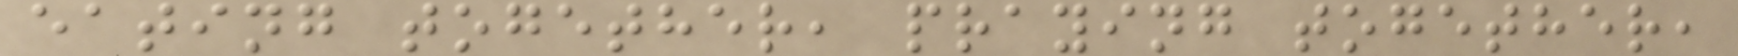eating together, praying together,
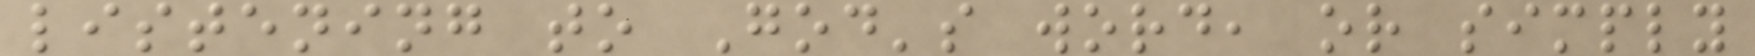listening to God's word, or simply
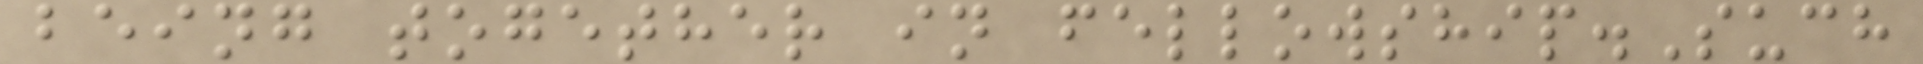being together in fellowship.Such
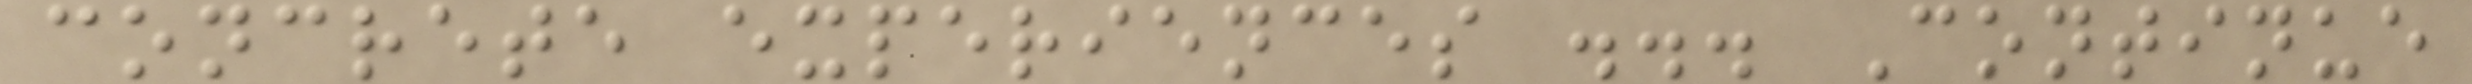concrete experiences ... Continue
